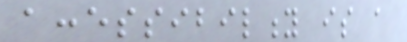accessibility is a
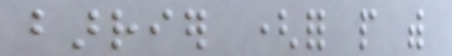barrier (for people with
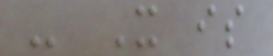- It is
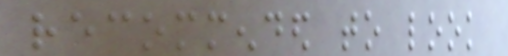recommended to look
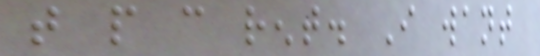that people can rent. I want
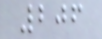206
